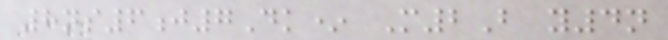8ns6j7Dk* M2B y4n
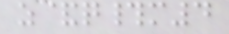z&q#m4
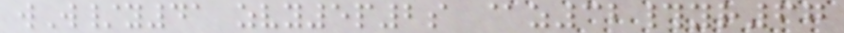wW/y41 zvy5p2s @z32#yr67
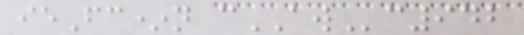ieFc*n cAWc942
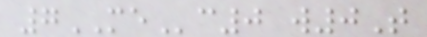7MEc0 w0T
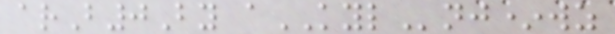arB0By aKYLnj*wz
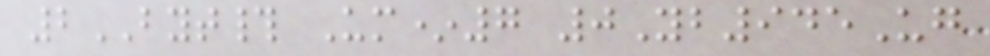2BYT# Um*7 0Yb945Ug
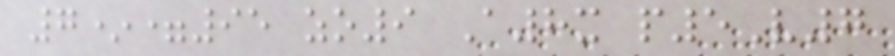7*=95 zo9 A8x p5V7
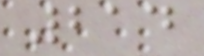214
